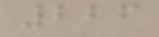226
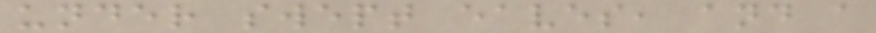under swept eaves, and a
